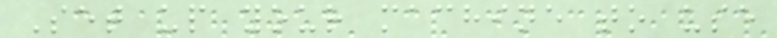Set up your machine to use
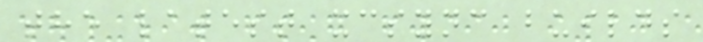the latest xcsync builds
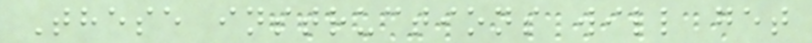These instructions will get
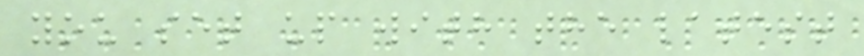you set up with the latest
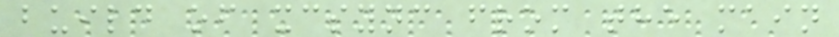build of xcsync from the main
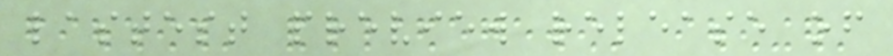lastest preview release of
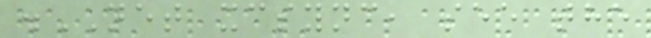.NET xcsync, see the
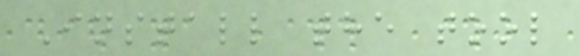Install the tool
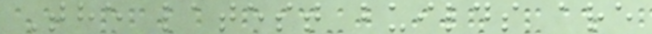The latest builds are
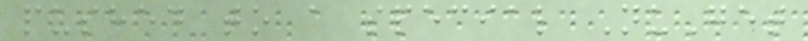pushed to a special NuGet
